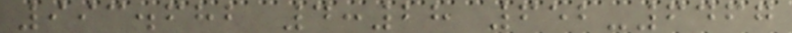993.682 4:28 652-6467
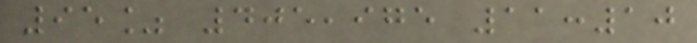95% 405,975 11:10
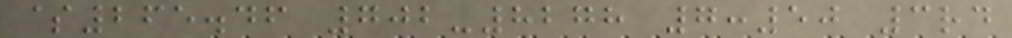$265.46 702-8278 7:50 3rd
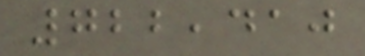722,410
